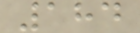184
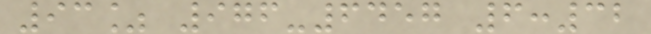93% 976-6457 6:32
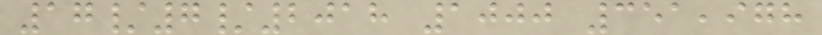17/7/2018 1000 351,978
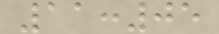11:05
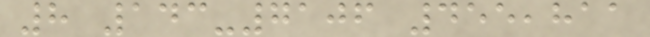8 143-7106 455,811
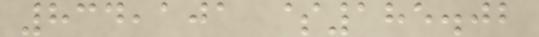834,101 $185.02
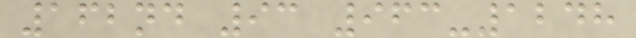162nd 93 963-1248
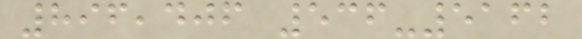896,406 536-5162
